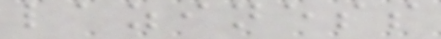laziness
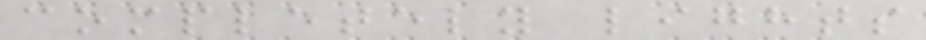completely lights
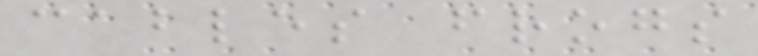cables frogs
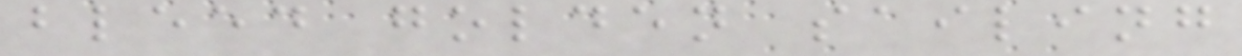bleed golden sailing
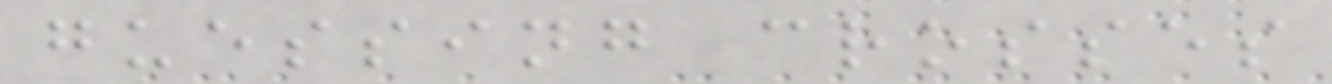guessing crosses
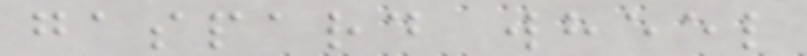gaspard wheel
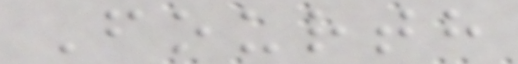Fourth
